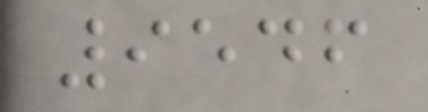9546
